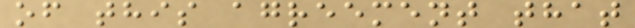of this agreement that
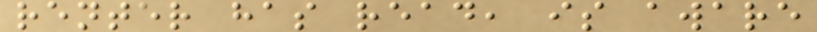renter has read, is aware
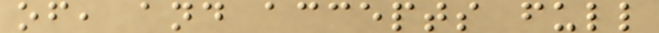of, and accepts full
